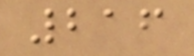216
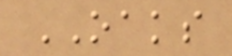OAKS
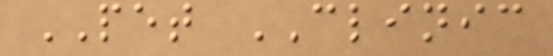PET CLINIC
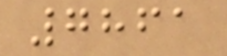7861
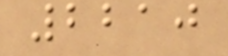2210
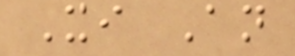Xi An
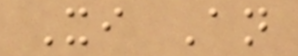Xi An
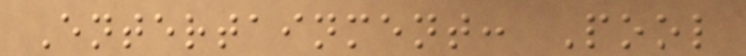Entertainment: Pool
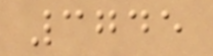3745
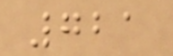721
